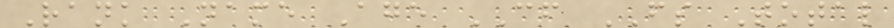Rank Name Age CF FS Total
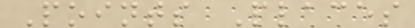Points Places
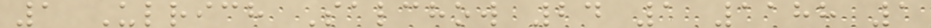1 Ulrich Salchow 24 1 1188 1
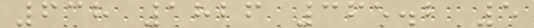638 1826 365.2 5
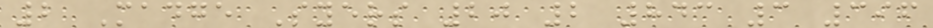2 Madge Syers 20 2 843 3 396
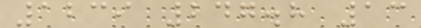1239 247.8 13
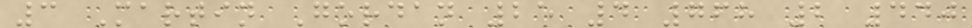3 Martin Gordan 25 4 768 2 440
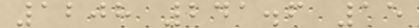1208 241.6 15
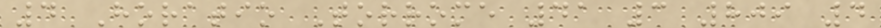4 Horatio Torrome 41 3 809 4
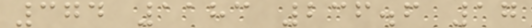374 1183 236.6 17
